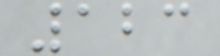123
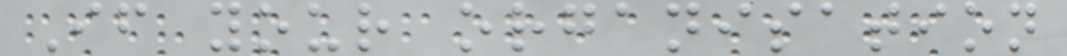If your organisation
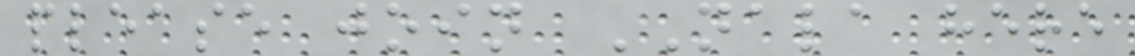please join NALA here
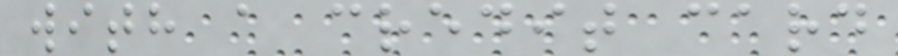with a credit card
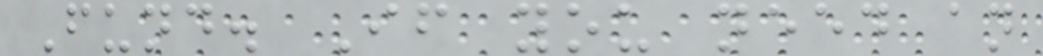Fund. If you need an
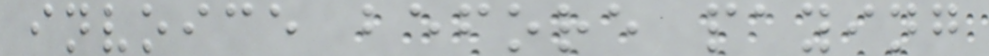invoice before paying
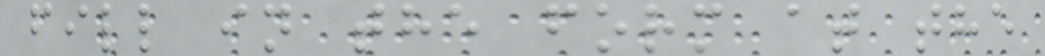fill in the form at the
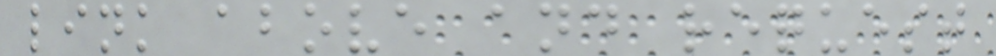link above and request
